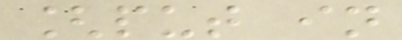[put in
